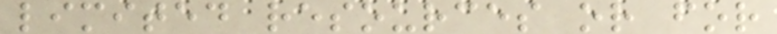limited resources or for
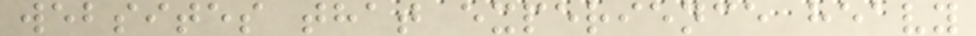websites that experience heavy
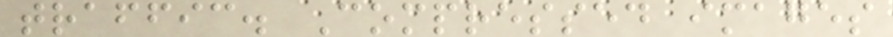traffic. Compressed images
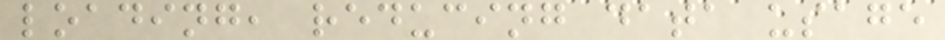loading, reducing data usage
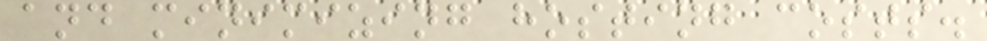and minimizing hosting costs.
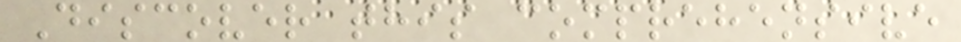Discover this comprehensive
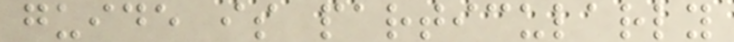guide is particularly
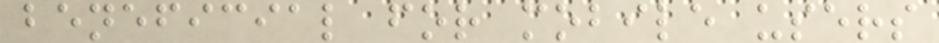beneficial for mobile users
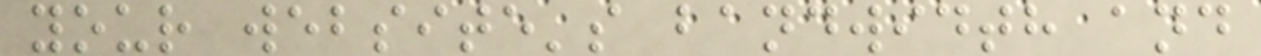your website's bandwidth and
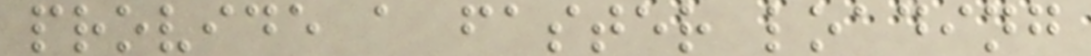provide a faster loading
